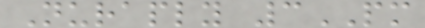Nuraply 3PM
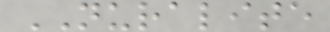NURALITE
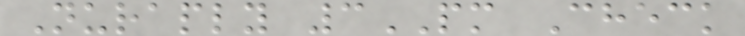Nuraply 3PM Check
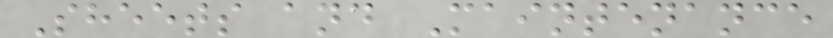Sheets and Maintenance
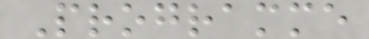Programme
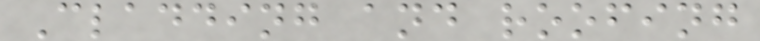Cladding and roofing
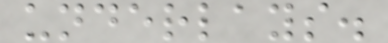underlays.
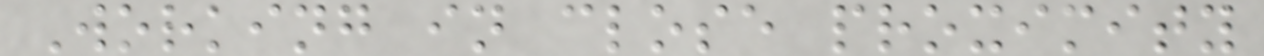Working in close proximity
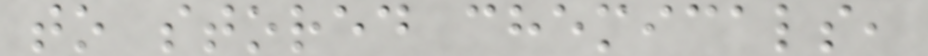to stored chemicals,
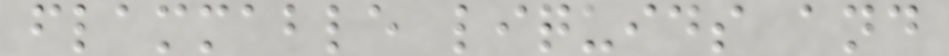flammable liquids and
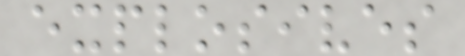explosives
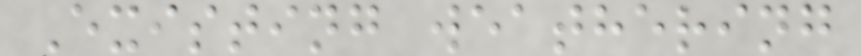Existing weathering
